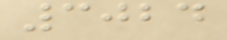3024
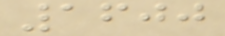1600
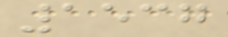1537
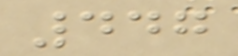447
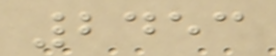2453
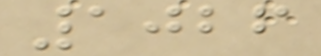1026
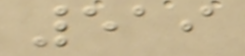519
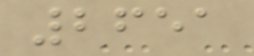2651
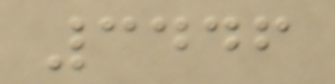3446
